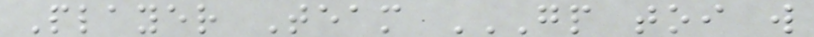Player Team GP TOI W
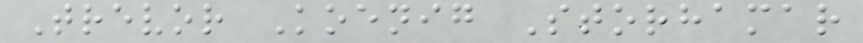Trevor Koenig Storhamar
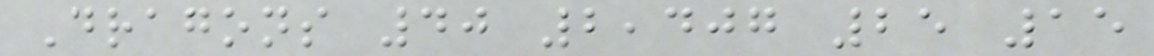Dragons 40 2,407 25 15
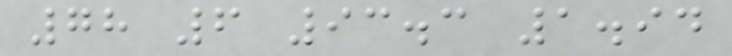78 6 93.3 1.94
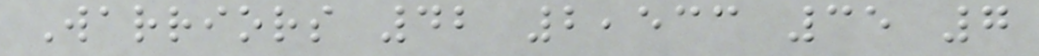Warriors 42 2,533 35 7
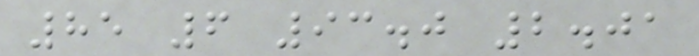85 6 93.0 2.01
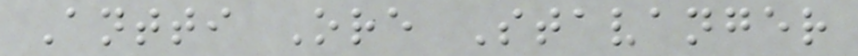Antti Ore Stavanger
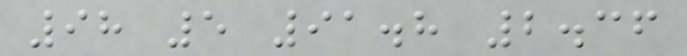98 5 91.8 2.36
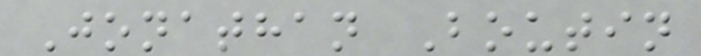Jonathan Boutin
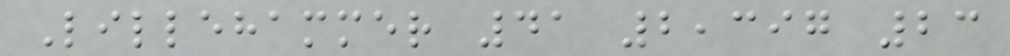Lillehammer 41 2,397 23
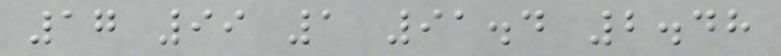17 99 1 91.4 2.48
